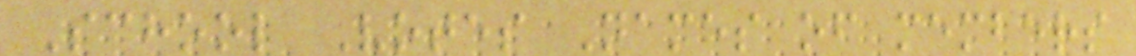School Votes Names of members
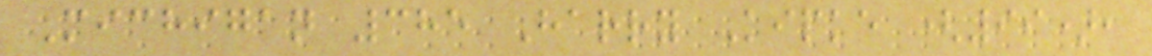Michigan 385 Harry Kipke (99),
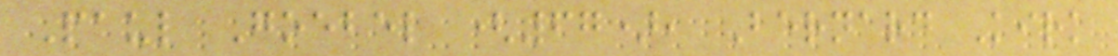Paul Goebel (67), Bernard Kirk
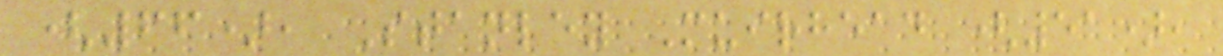(66), Stanley Muirhead (51),
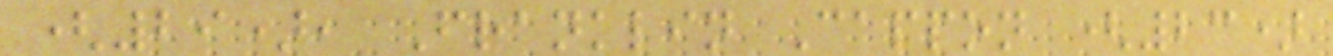(29), Franklin Cappon (23)
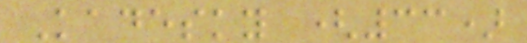Kadesky (33)
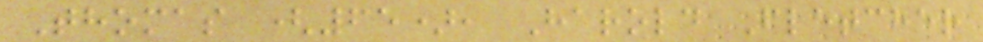Thomas (65), Harold Fletcher
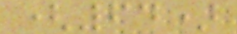(64)
